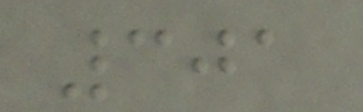301
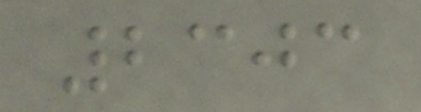2303
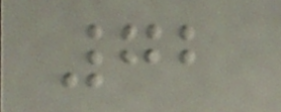72
